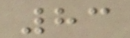83
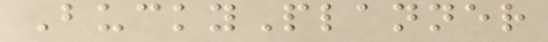BuckyPlanner
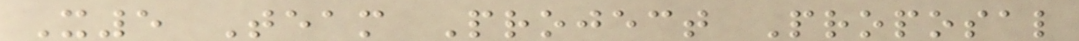X5 Team Project Proposal
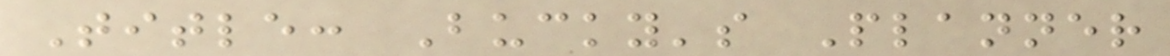Title: Bucky's Planner
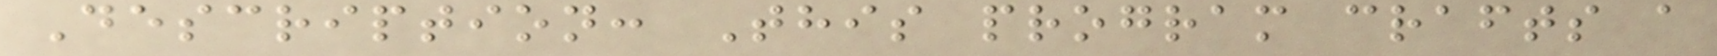Description: This program crafts a
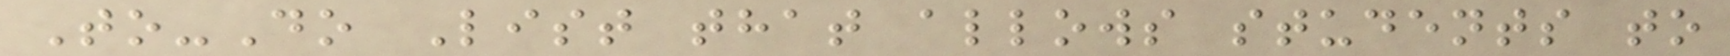To-Do List that allows students to
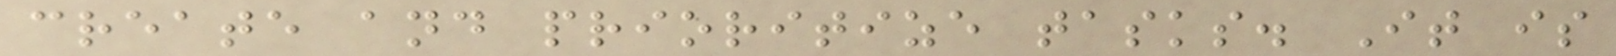create and prioritize tasks. It is
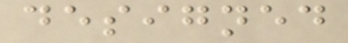designed
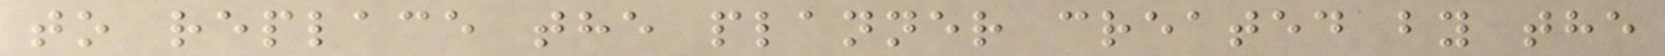to replace the planner created by the
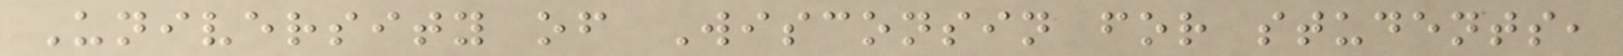University of Wisconsin for students,
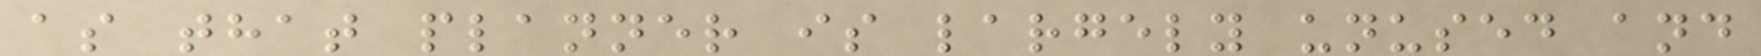as that planner is largely unused and
